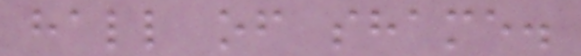hall of shame.
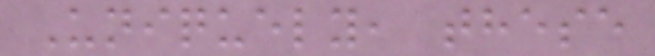Uniquely, these
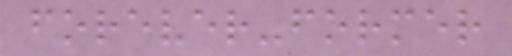forever-former
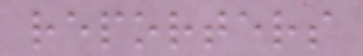reporters
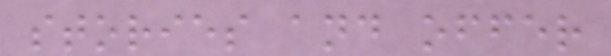stories and offer
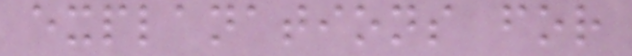explanations for
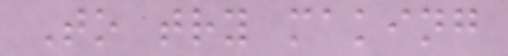To try making
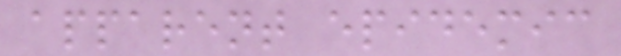apparent epidemic
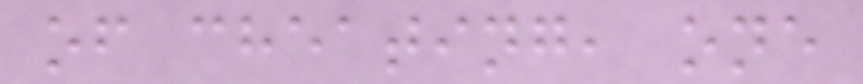of cheating, one
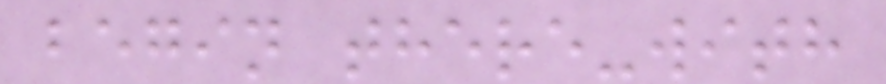begin there-with
